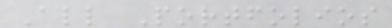All Portfolios
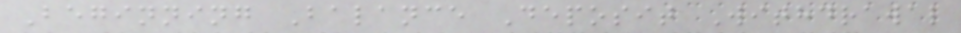Beginning Balance Deposit Withdrawal
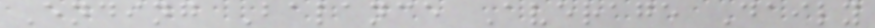Ending Balance Average Daily
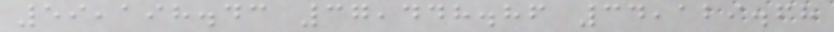59,198.43 37,448.86 34,129.68
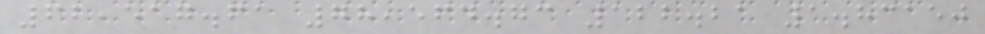62,517.61 78,564.73 122.21 1.83150
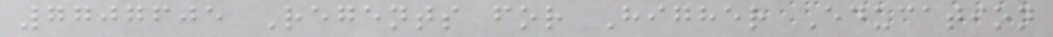7707605 Regents for Higher Education
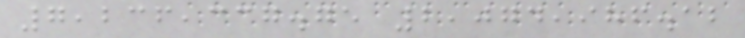7,236,337.75 2,074,986.12
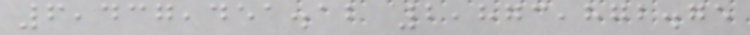6,437,451.12 2,873,872.75
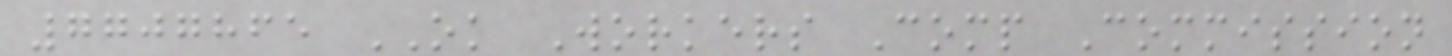7707865 OK Workers Comp Commission
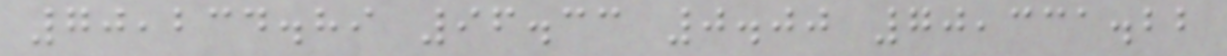70,234.89 96.33 0.00 70,331.22
